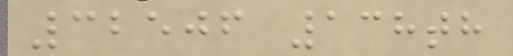32506 138th
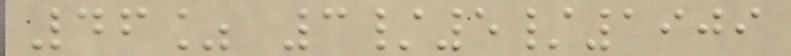46% 3/5/1909
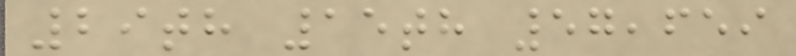29th 15th 57,659
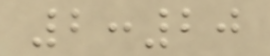2:20
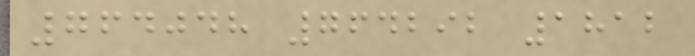764048 764292 1812
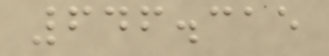646.315
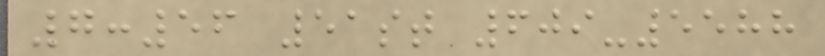7:56 51st 609-5588
